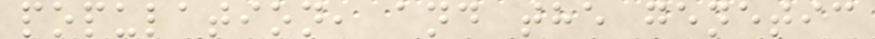population, and the genetic
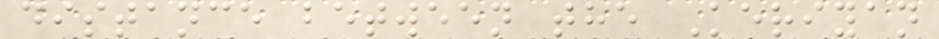distance between the Keriyan
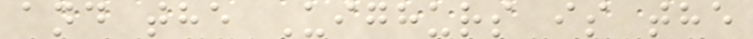and the Uighurs is the
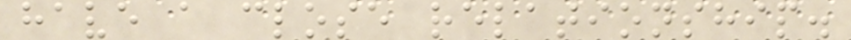have a close relationship.
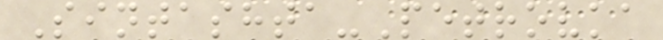Sintashta-Petrovka
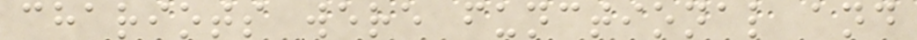chariots were functional and
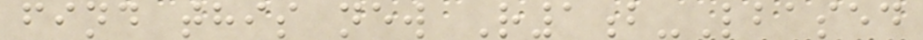find this new R1b-Lbased
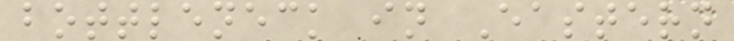bottleneck in Eastern
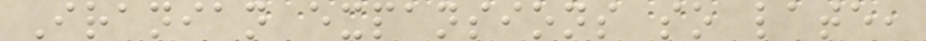Iranian expansions so late,
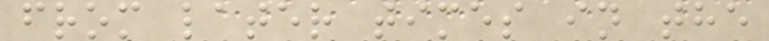from later times in the
